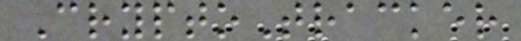CryptoTracker
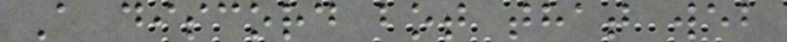A discord bot that web
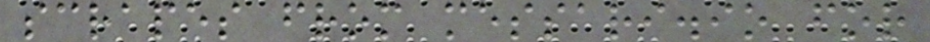scrapes from messari.io for
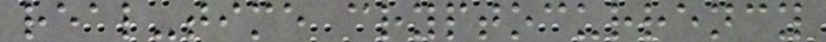real-time cryptocurrency
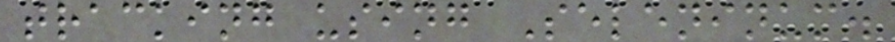tracking using Seleninum.
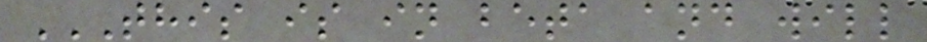THIS IS IN BETA AND WILL
